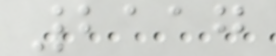2117
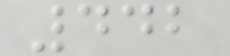442
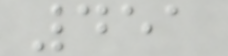451
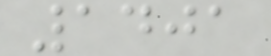1401
